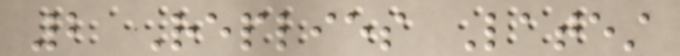2 Replies Latest
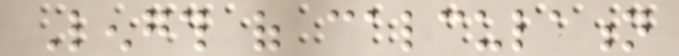Length of calculation
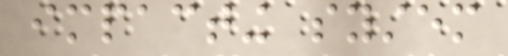impacting system
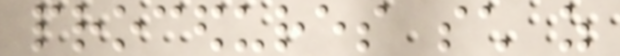procedures such as
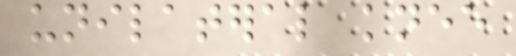unilateral knee
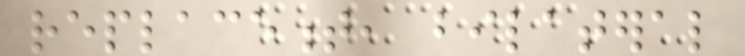replacement, bilateral
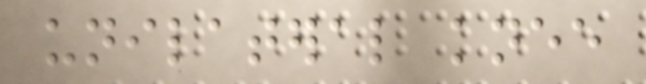unilateral knee
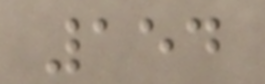154
